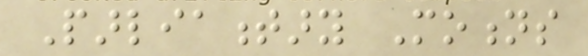Parliamentary Motions
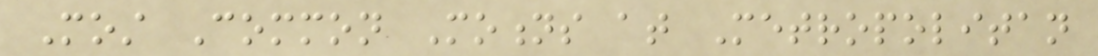Most Common Motions at Metropolitan
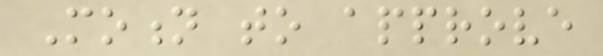Motion to approve
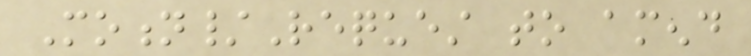Motion/Request to amend
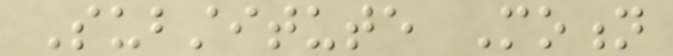Substitute Motion
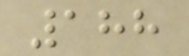188
